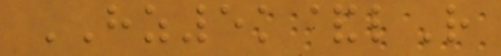HZ5k&lR
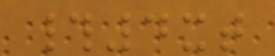#4xt
